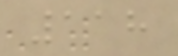118
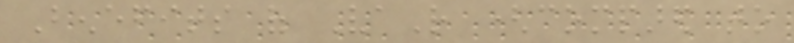Benefits of VaR (compared to
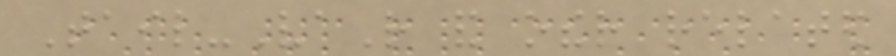Tail-VaR and other related
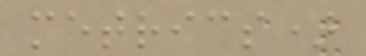metrics)
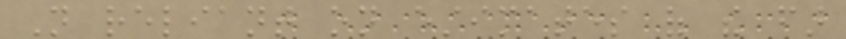Not reliant on estimates of the far
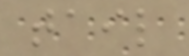tail
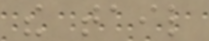the tail
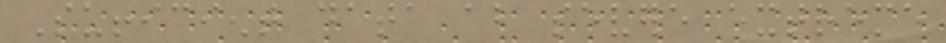Sufficient data about severe extreme
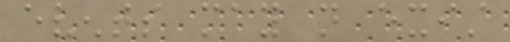events may not exist
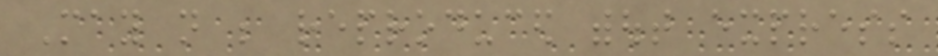May not be reproduced without express
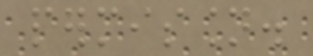permission.
